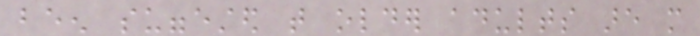been suggested that older adults are more
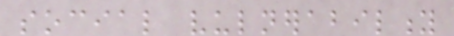social vulnerability
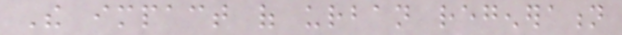The impact of urban regeneration
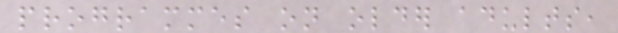programmes on older adults,
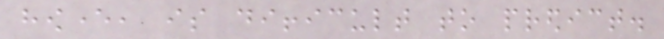however, is difficult to predict.
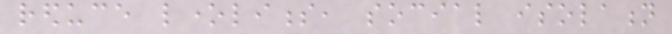reduce loneliness, social isolation
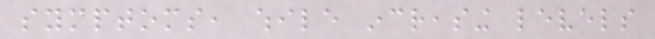symptoms, while increasing levels
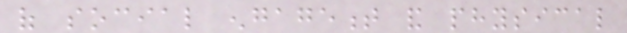of social engagement and physical
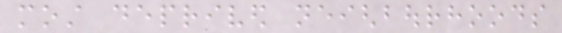most deprived neighbourhoods
